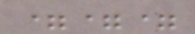===
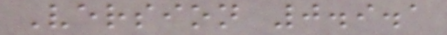Version 0.9.1
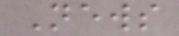News
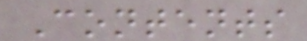Contents
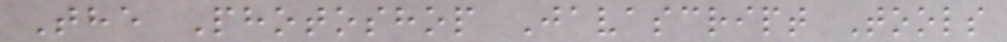The Photoshop Javascript Tools
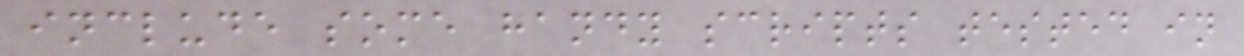include some handy scripts tested in
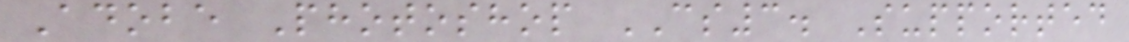Adobe Photoshop CS3. Supported
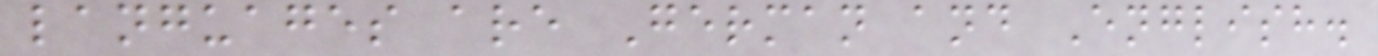languages are German and English.
